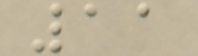11
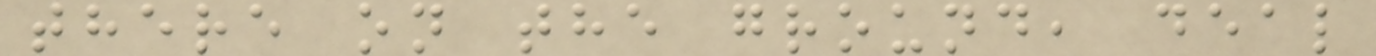there on the ground, deal
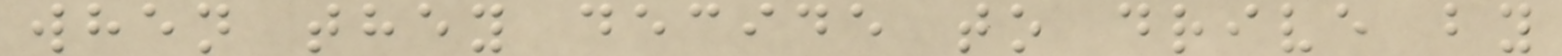when they decide to drive by
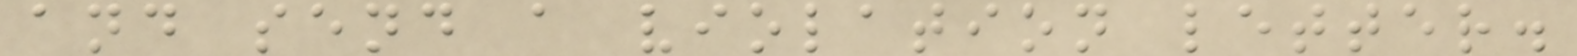and send a violation letter.
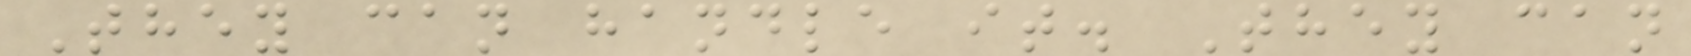They can handle it. They can
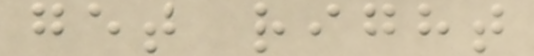get right
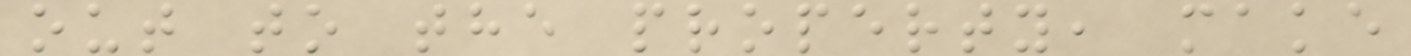out to the property, make
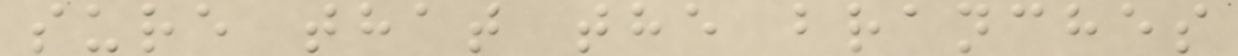sure that the branches
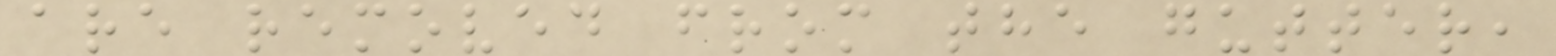are removed from the gutter,
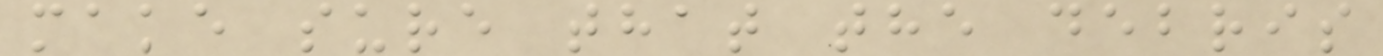make sure that the debris
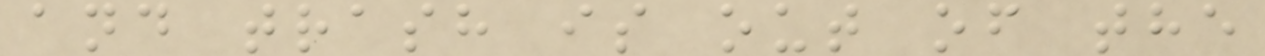and trash is out of the
